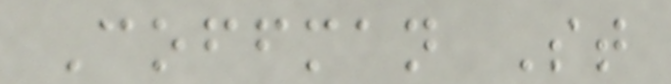Coffman St
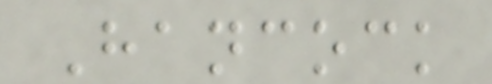Hancock
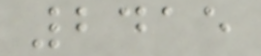2415
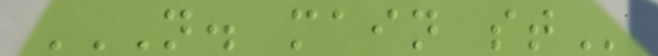N. MAIN ST
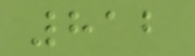812
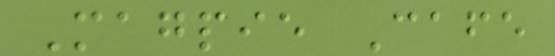Magpie Cafe
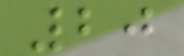20
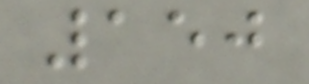150
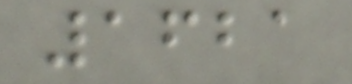1621
